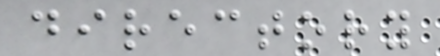directory
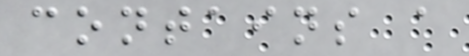contains a
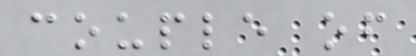couple of
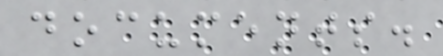documents.
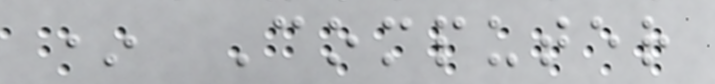* Computer
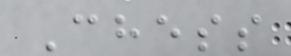Chess
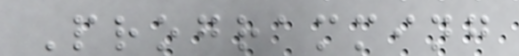Programming
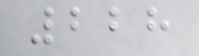228
